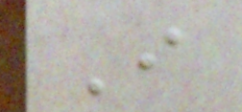I
